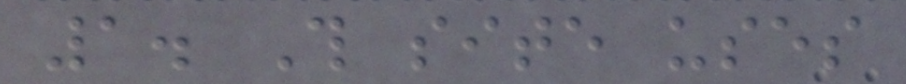1. This site uses
